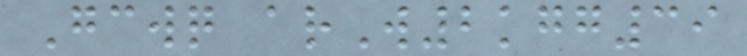Gcwq arW2kgg39
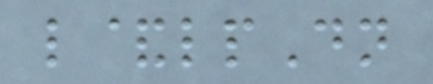l&lpDn
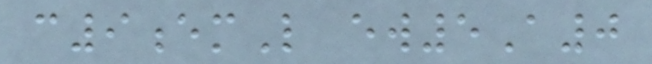c9emL ew5A0
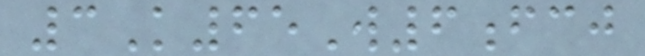3K65W6fcj
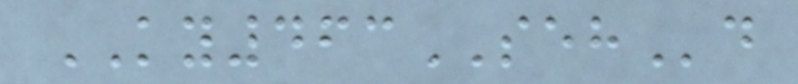KY463SEHd
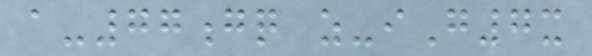a-77gq z-iG7x
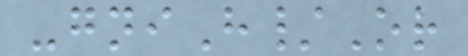-gniH/Or
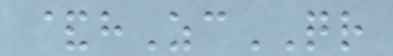&hZcQR
